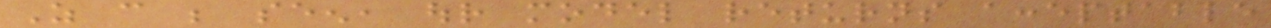As can be seen, our model returns acceptable
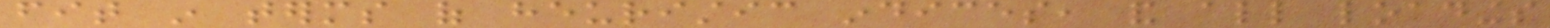fit in terms of heuristic indices, and all loadings
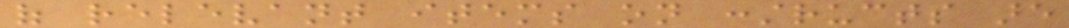of relevant items on constructs are
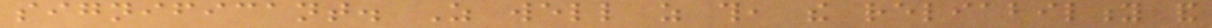significant. As well as this, the reliability and
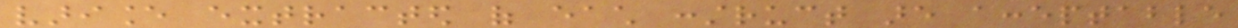variance extracted of each construct are acceptable
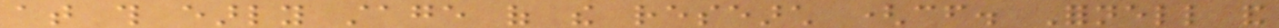at this early stage of the research (cf. Fornell and
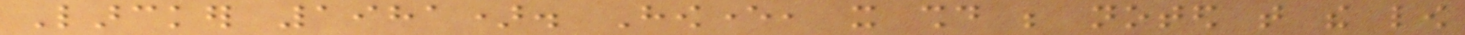Larcker 1981). However, it should be noted that the low
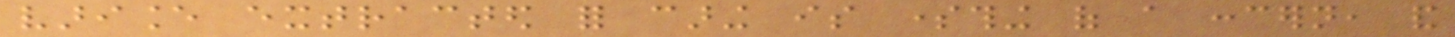variance extracted for caring is something of a concern, and
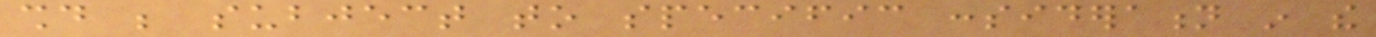should be subject to specific consideration in the
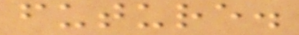future.
